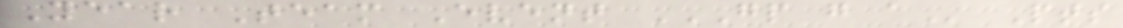Year Team Event GP G A Pts
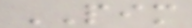PIM
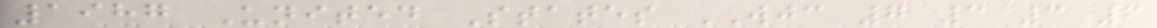1987 United States WJC 7 3 3 6
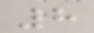8
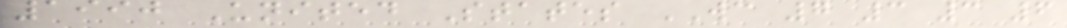1990 United States WC 7 3 3 6
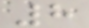8
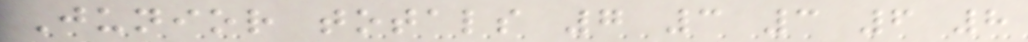Junior totals 7 3 3 6 8
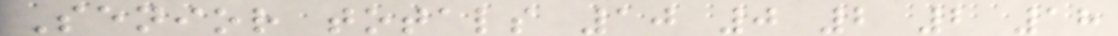Senior totals 10 0 2 2 18
